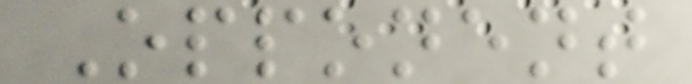Opponent
